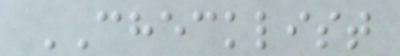CHECKLIST
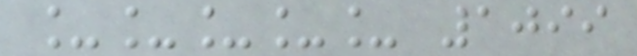_____ 1099
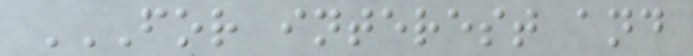FOR INTEREST AND
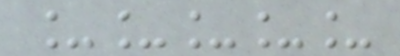_____
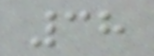38
